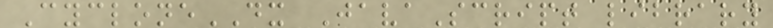CycloneDX JavaScript library
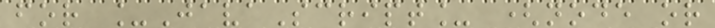for _JavaScript_ (node or
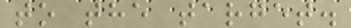to the target.
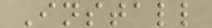Install
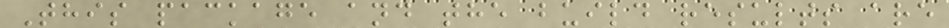This package and the build results are
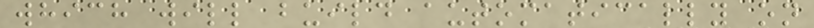which will build automatically on
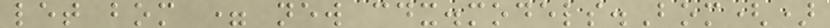let bom = new cdx.models.Bom()
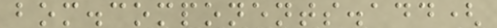bom.components.add(
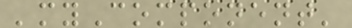'myComponent'
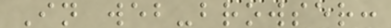In web-browser:
